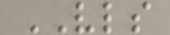VLS
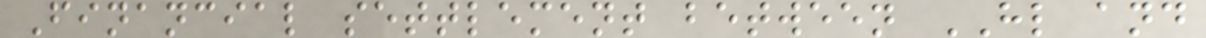Financial settlement between HL and
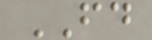FD
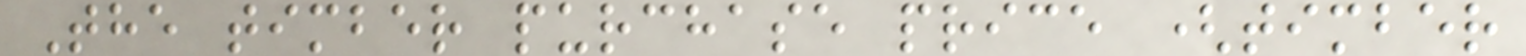The timber purchase price (timber
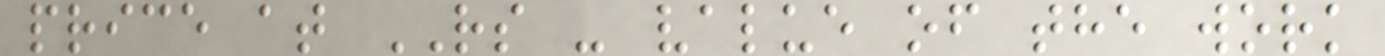price at RS - value of the work
